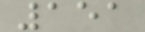151
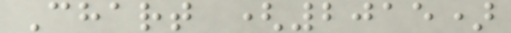Chart (2015)
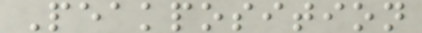Peakposition
